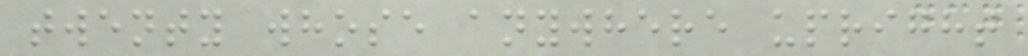twenty whose anywhere upright
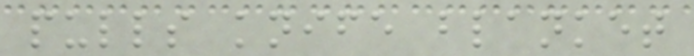pulls knife blanket
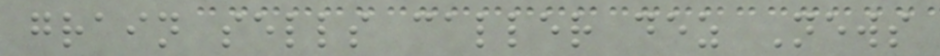grain sells caller dez News
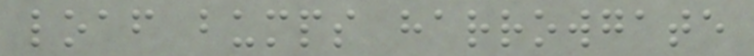loaf bumps harrowgate
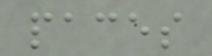paces
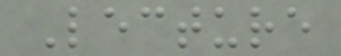Lecture
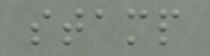stamp
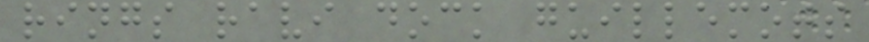rings ravi dock guillemots
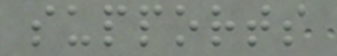supports
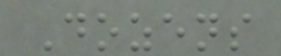Dozens
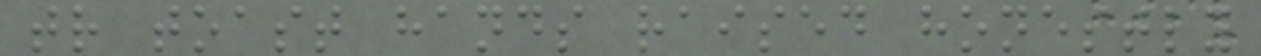tr toast hands raised honestly
